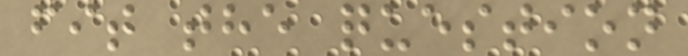fit the question
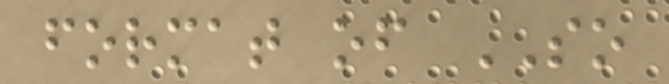format of SO
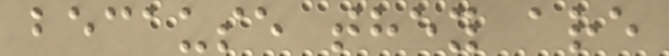because they are
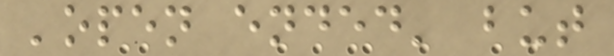'open ended' but
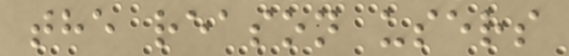the reason users
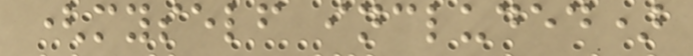(myself included)
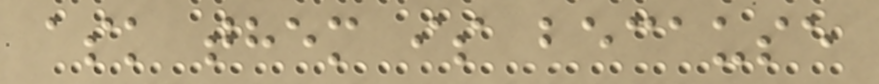ask them is because
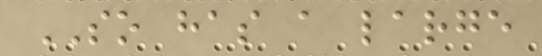SO has a large
